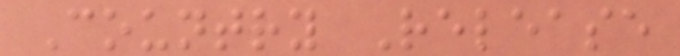Country Release
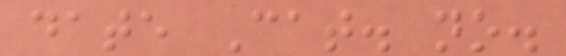date Cat. no.
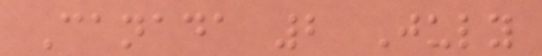Canada 2 July
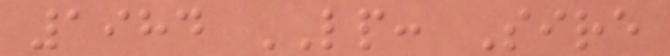1984 LP: Sire
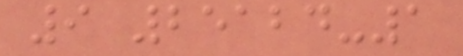9 25124-1
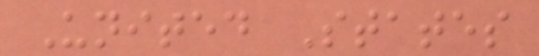United States
